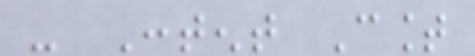- Content Count
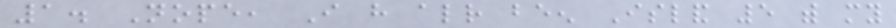1. Nope, I have already been Island 5 with my
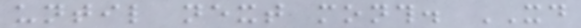until next month. XD
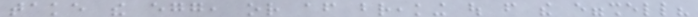take the egg, or after breaking out from the eggshell?
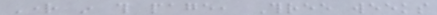Right in this page, Three weeks
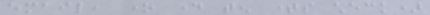email, one day ten times check)
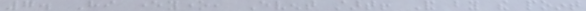7. Hi everyone, Event start! And by the point
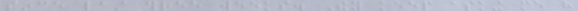since last three weeks. They keep asking me have
